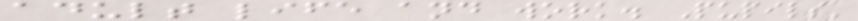adult life and work. Pupils'
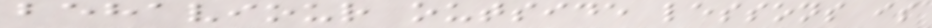behaviour outside lessons is
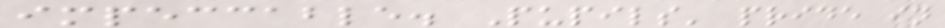impeccable. Pupils' pride in
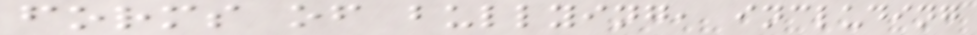forms of bullying, including
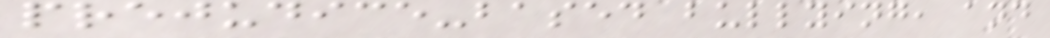prejudice-based bullying, and
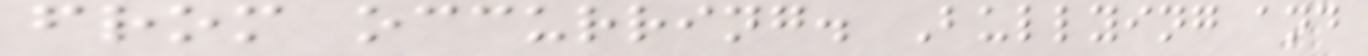from occurring. Bullying and
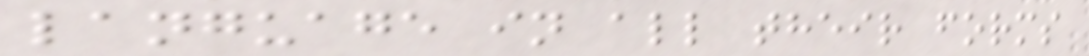language in all their forms
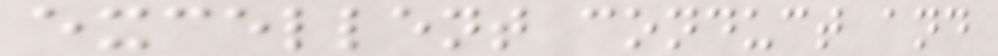excellent conduct and
